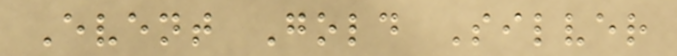Event Gold Silver
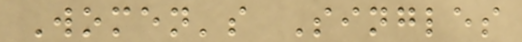Women's Singles
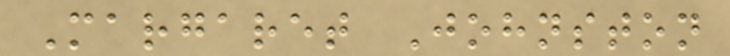Margaret Johnston
